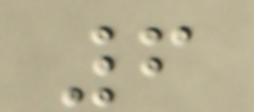6
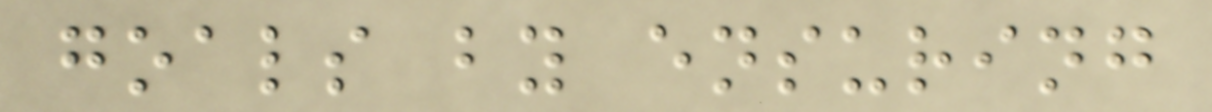goals by ensuring
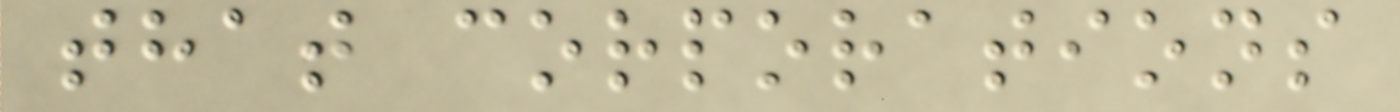that corporations
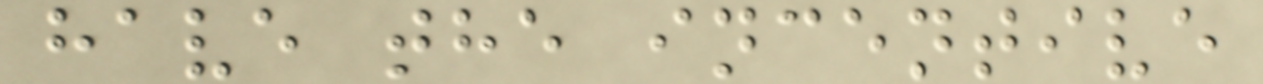have the incentive
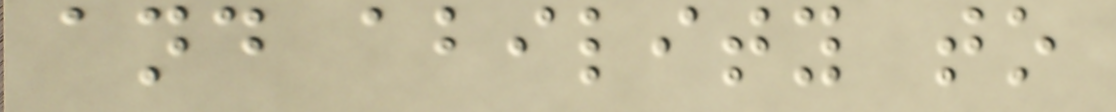and ability to
